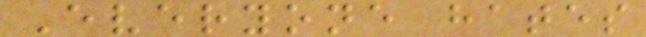Everyone hates
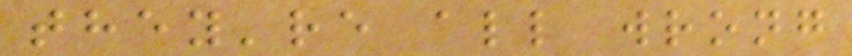they're all wrong
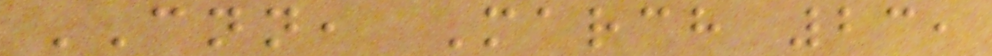CNN, March 23,
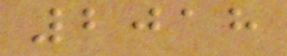2018
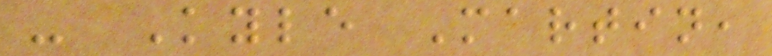- Kyle Martin,
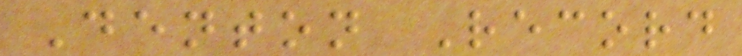Denton Record
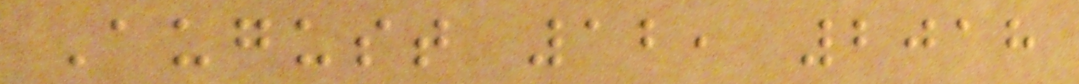August 12, 2018
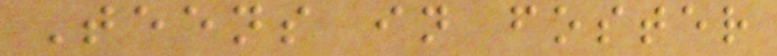Teens in foster
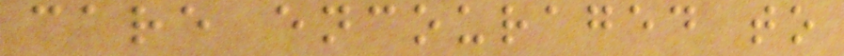care encouraged to
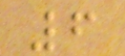6
